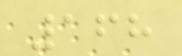168
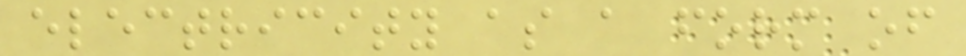electricity as a form of
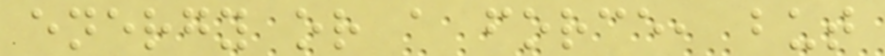energy or a force, but
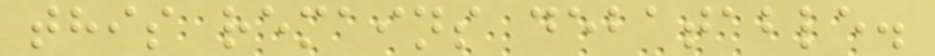this remains debatable.
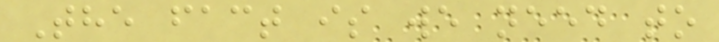The fact is we need to
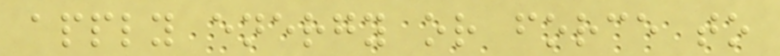apply energy or force to
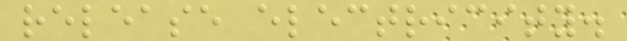release electricity.
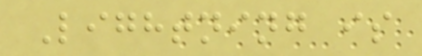Lightning is
